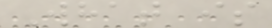What is
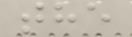the
